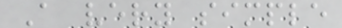A very simple
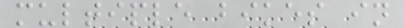multiple bikes in
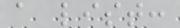a list:
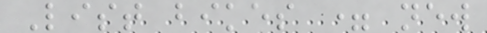List bikes = new
